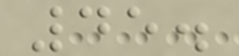45.
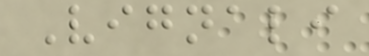Vignali
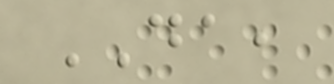DA,
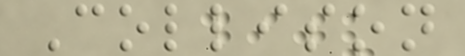Collison
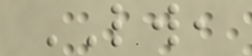LW,
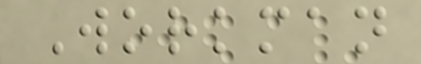Workman
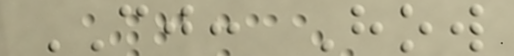CJ: How
